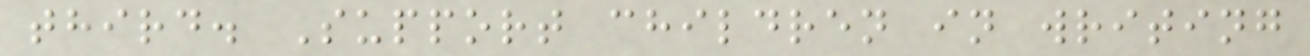third. Support children in writing
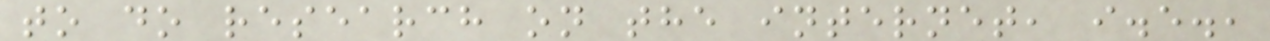to do research on the internet, i.e.,
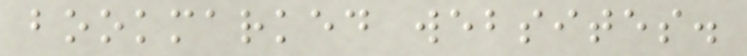bookmarked websites.
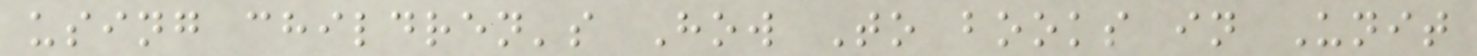using children's How To books in Unit
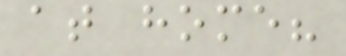at home?
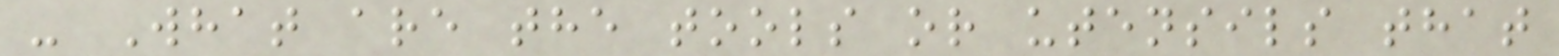- What are the tools or utensils that
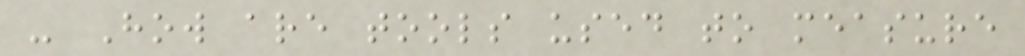- How are tools used to measure
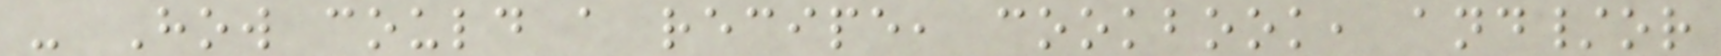- How could a recipe, cookbook, and/or
